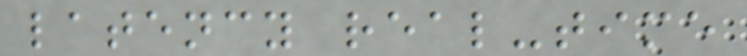latency real-time
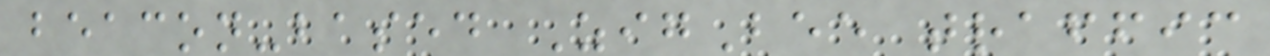beacon-based ZigBee traffic
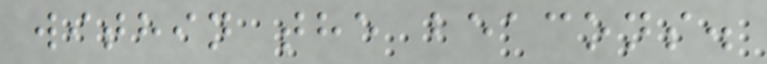within the beacons.
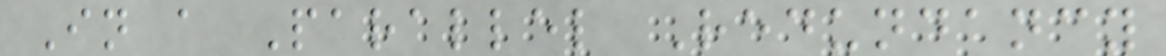In a Parallel Redundancy
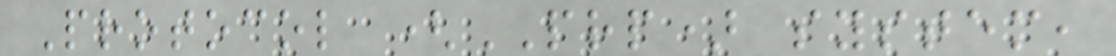Protocol (PRP) system,
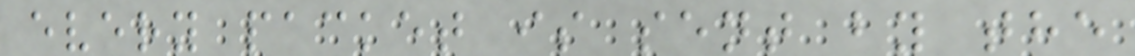every packet is sent by the
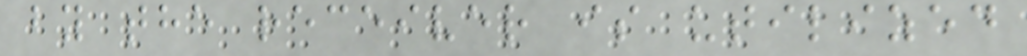by the receiver is utilized
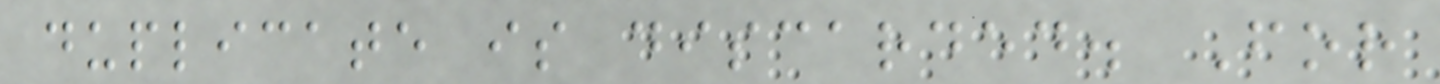duplicate is discarded. For
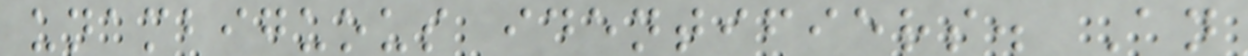unambiguous identifiers. An
